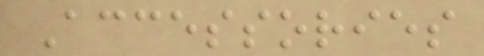Accessories
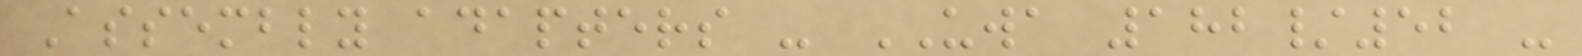Assembly adapters - UWA 182/52 -
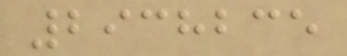2938235
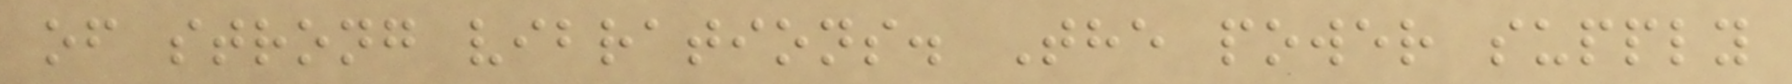of strong vibrations. The power supply
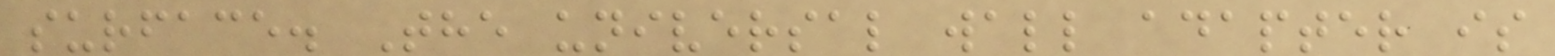surface. The universal wall adapter is
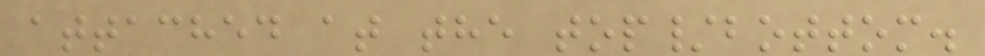attached at the top/bottom.
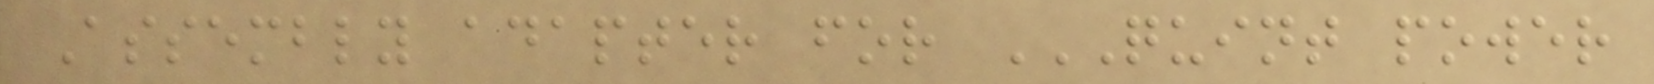Assembly adapter for QUINT POWER
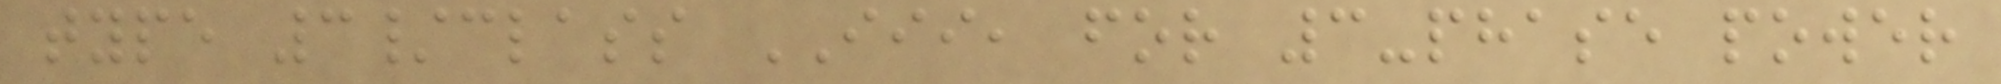type 3/class III, for 3-phase power
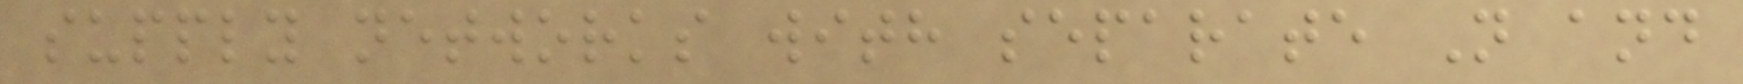supply networks with separate N and
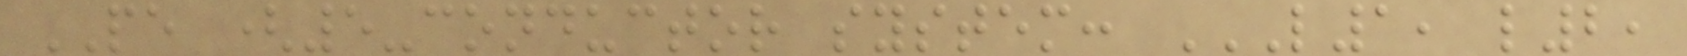PE (5-conductor system: L1, L2,
